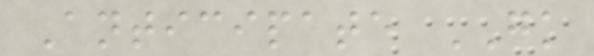Anticipate GK
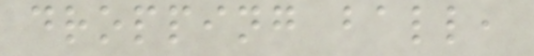dropping ball,
